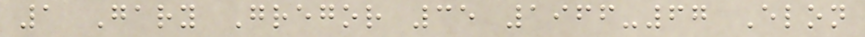1 Gary Gregor 35 1966-67 Elon
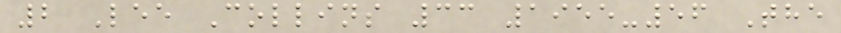2 Lee Collins 33 1955-56 The
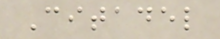Citadel
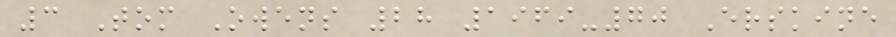3 Tom Owens 28 1969-70 Erskine
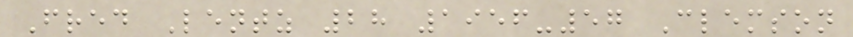Fred Lentz 28 1956-57 Clemson
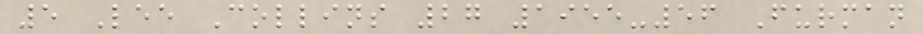5 Lee Collins 27 1955-56 Furman
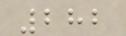282
